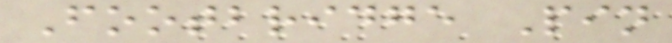Footbridge Pin
